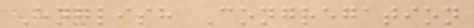English Congregation
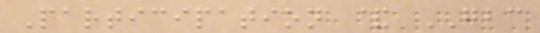Participation & GBC
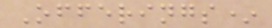Offerings*
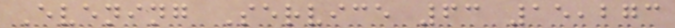Evening Service 63 15,273
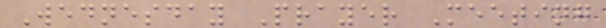Wednesday Prayer Meeting
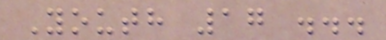Youth 17 ...
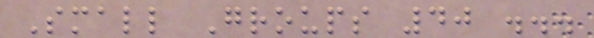Small Groups 40 ...
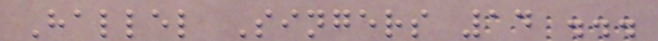Hallel Singers 14 ...
